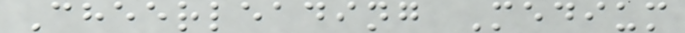Cheerleading Medium
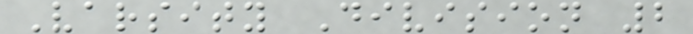Varsity Division 2
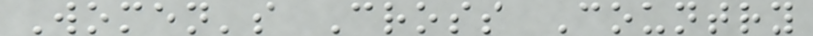Women's Cross Country
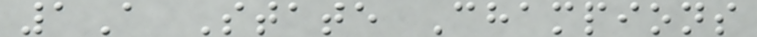1A State Champions
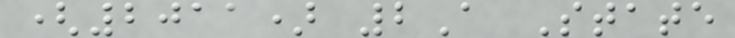(2011) 2A State
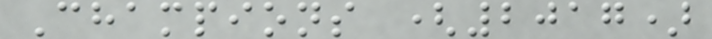Champions (2017)
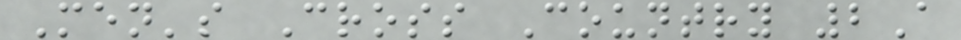Men's Cross Country 2A
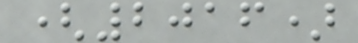(2016)
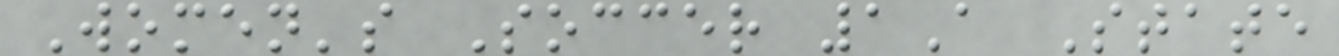Women's Soccer 1A State
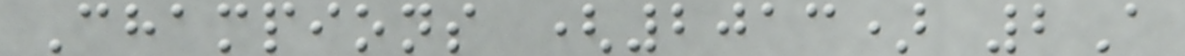Champions (2013) 2A
